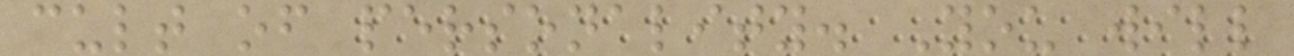cult of personality. You will
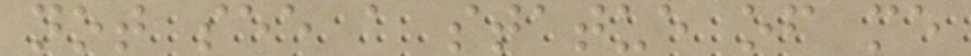not see a statue of me
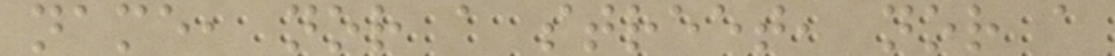name, nor a street, nor a
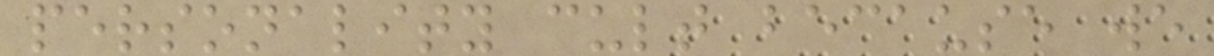personality cult because we
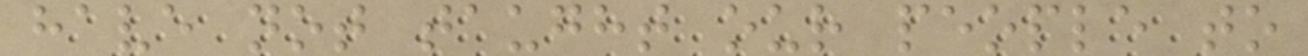have not taught our people to
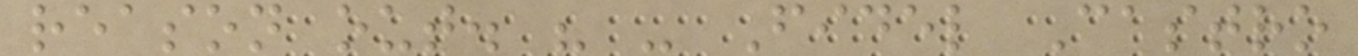reason out. " - Fidel Castro
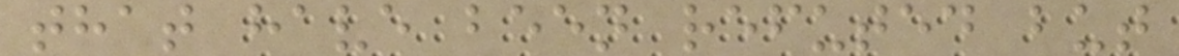that have been refuted but
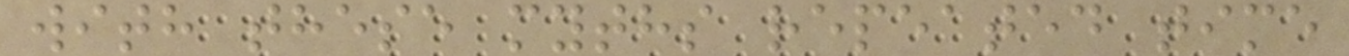with these myths repeated time
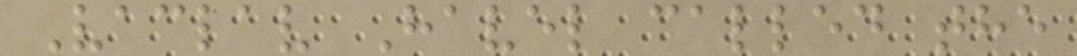Vaclav Havel called the
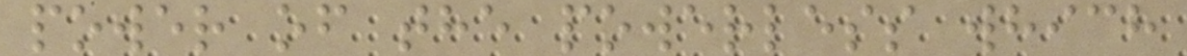power of the powerless which
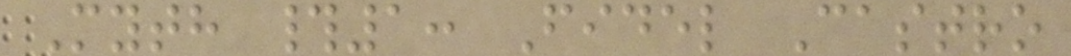Myth #1: Fidel Castro
